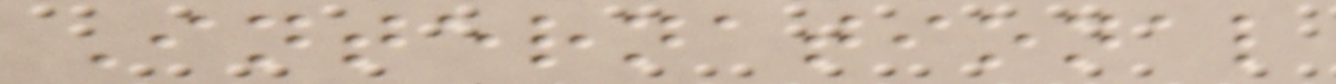International
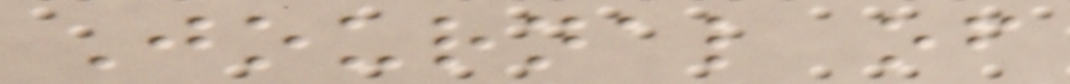Journal of
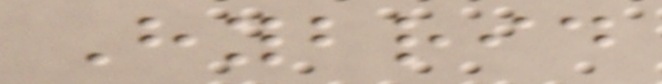Hybrid
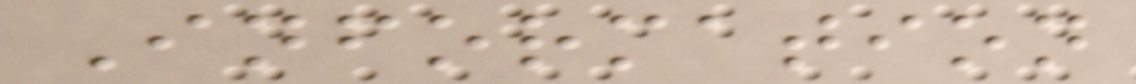Information
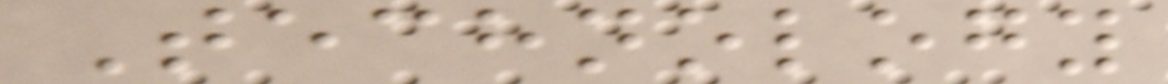Technology
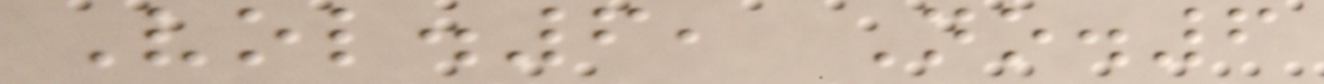Vol.6, No.6
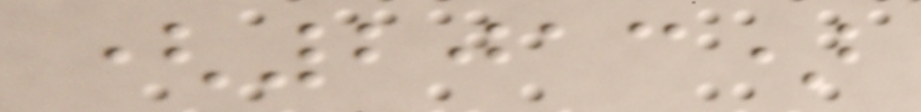(2013)
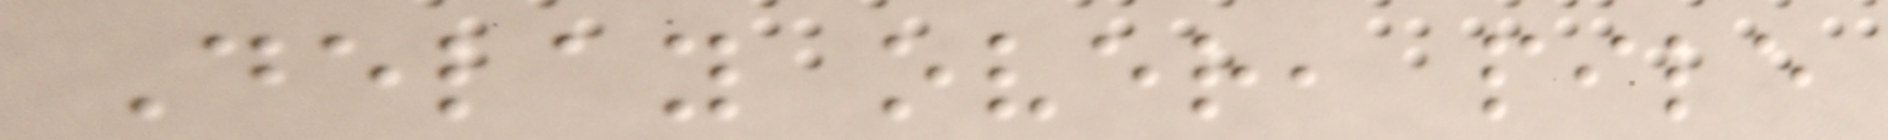Delay over, pile
